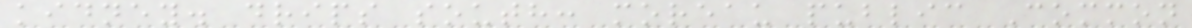kidney. drips south: moreau public Common
